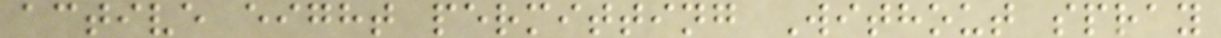active eight permitting Without spray
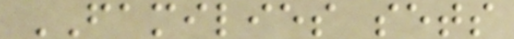FAMILIES sets
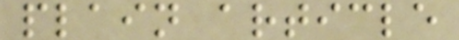plain article
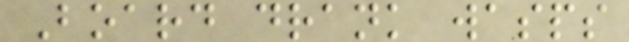Board drank wasps
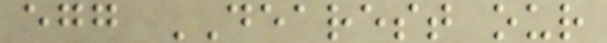egg DEAREST our
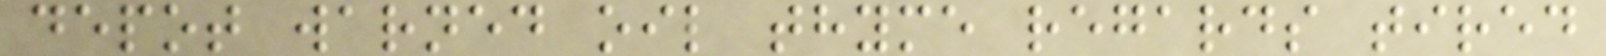depot warned oil thyme regards tired
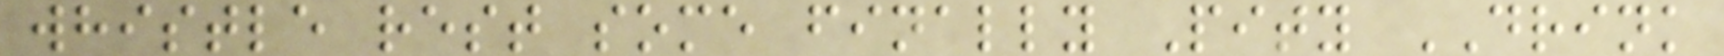whistle rest some finally Pity DRINK
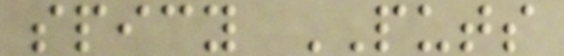spicy PUTS
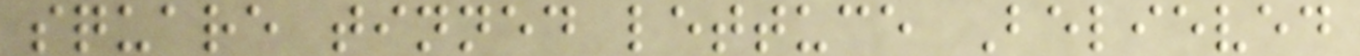square tinned lettuce Believed
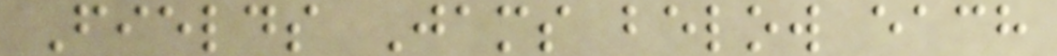Fields Jams below each
